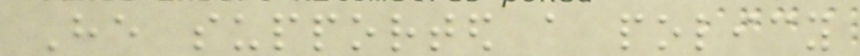He supported a policy
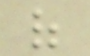of
